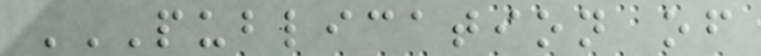PUBLICATION OF
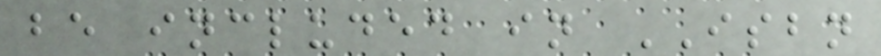be included in ISBN
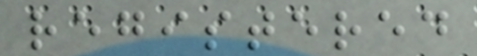registered
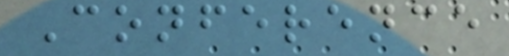Conference
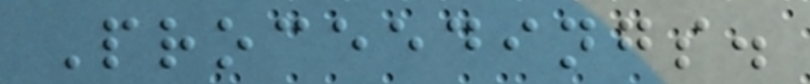Proceedings.
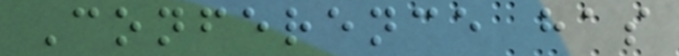Conference has
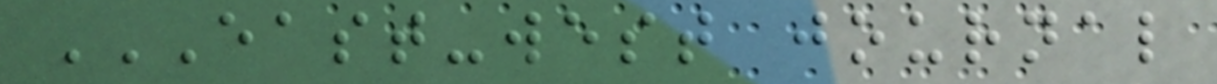EAST-WEST JOURNAL
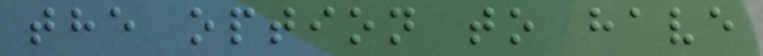the option to have
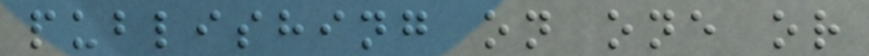publishing on one or
